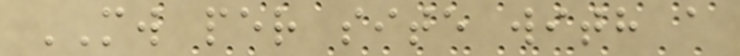MW per site with a
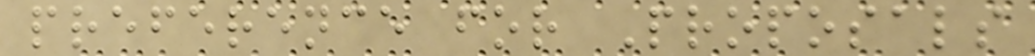preference for Proposals
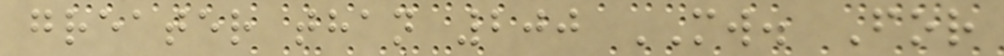greater than 200 MW. For
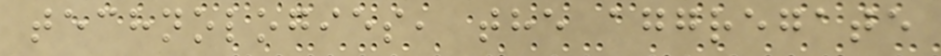technologies, the aggregate
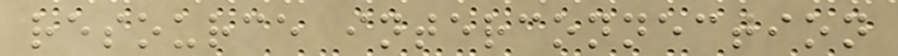resource interconnection
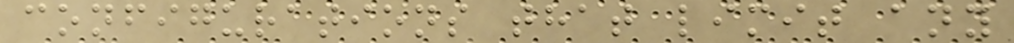configurations that limit any
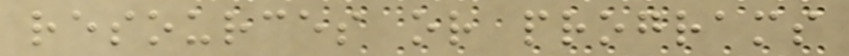resources or programs
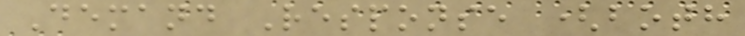Demand Response (both
